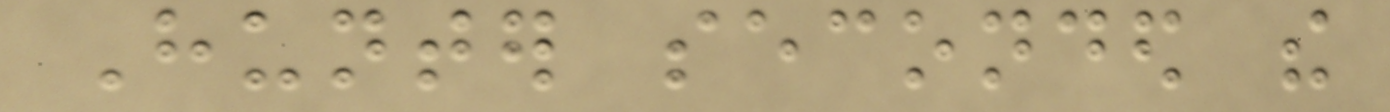Hunter seconded the
